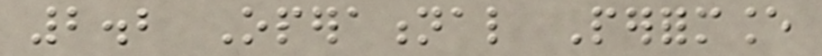2.2 Operational Performance
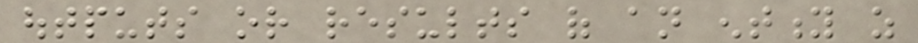outputs or results of an entity as
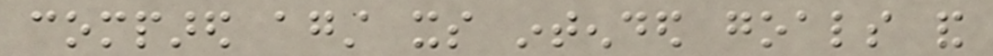compared against its intended goals and
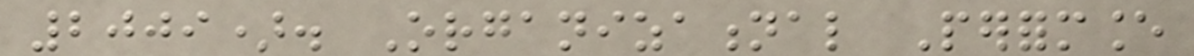2009). Organizational Performance
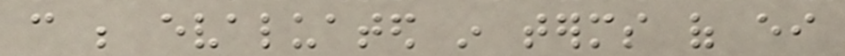can be evaluated in terms of either
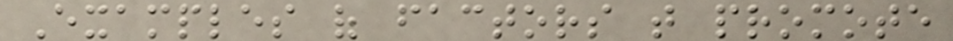Examples of factors that promote
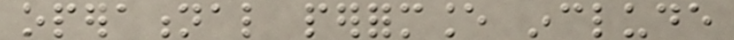operational performance include
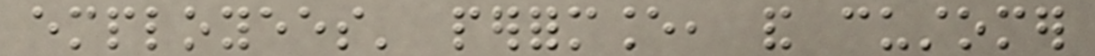employees' performance, and customer
